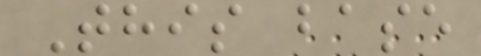This base
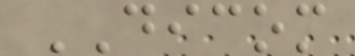DICOM
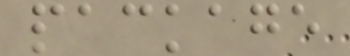package
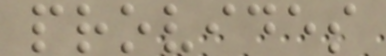provides
